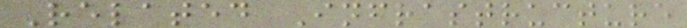Related Infrastructure
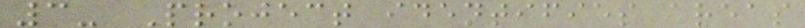3- Project identifies areas
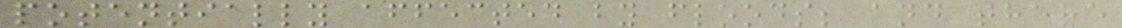potentially affected by floods; and there
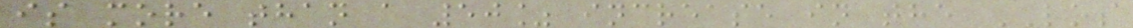is more than a 50% increase in the LOS
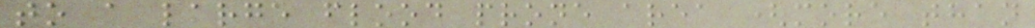to a large flood prone area (more than
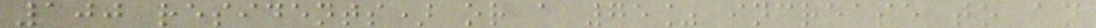100 residents) or a 75% increase to an
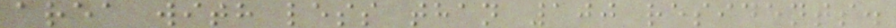area with less than 100 residents.
